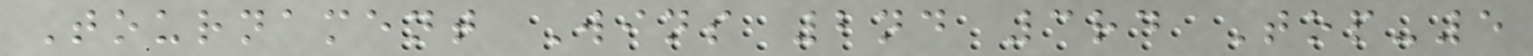Tournament Wins 2nd 3rd Top-5
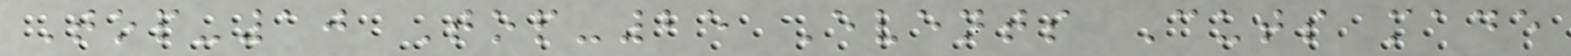Top-10 Top-25 Events Cuts made
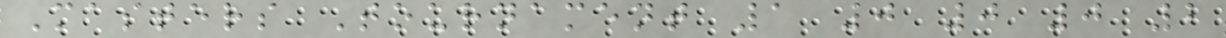Masters Tournament 1 0 0 0 2
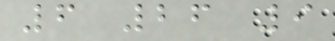6 26 9
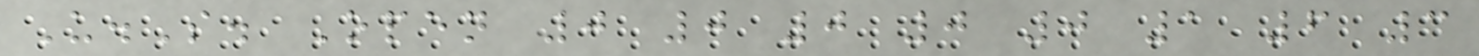U.S. Open 0 0 0 0 0 1 6 3
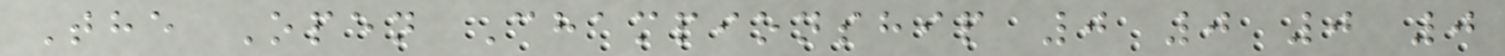The Open Championship 0 0 0 0
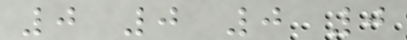0 0 0 0
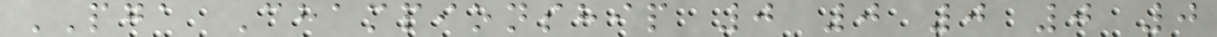PGA Championship 0 0 0 0 0
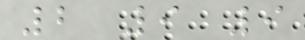2 9 9
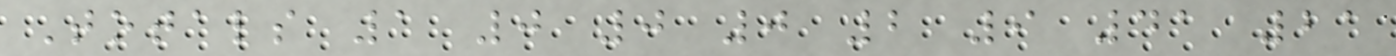Totals 1 0 0 0 2 9 41 21
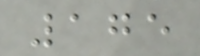175
